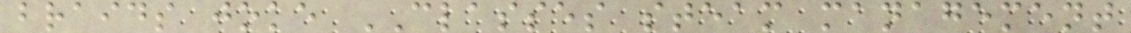braids joke CLASSES steam management
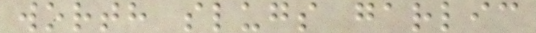worth slugs garlic
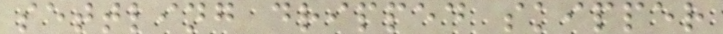settling dripped skipper
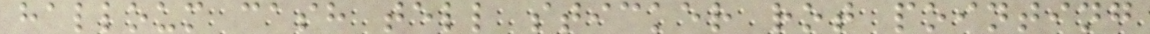halloum cash tell sticker rot pointing
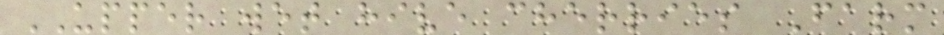UPPER wet hive cherries Farm
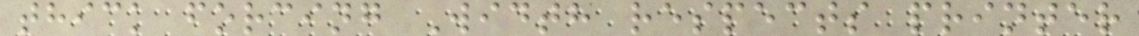thick forcing Width respects printer
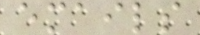emails
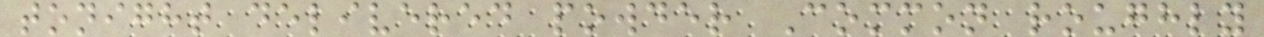tonight delivered powder Common roughly
